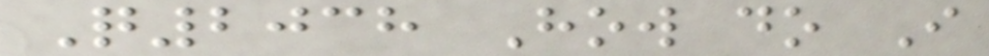Q2038 How do I
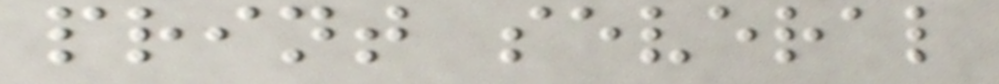print several
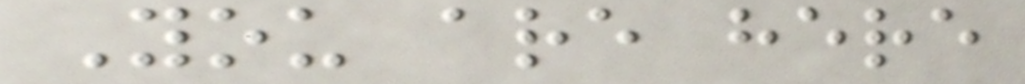You are here
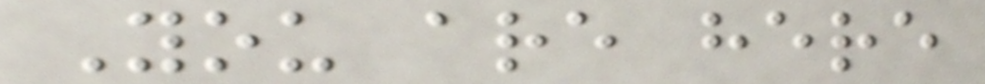You are here
